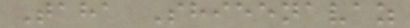Taha Shieenavaz
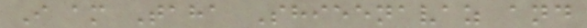I am Taha Shieenavaz and
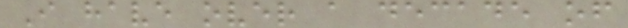I have over a decade of
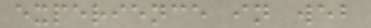experience in web
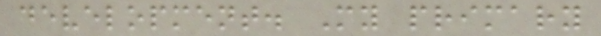development. My primary
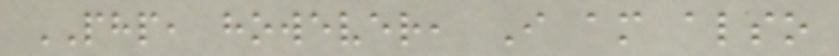PHP, however, I am also
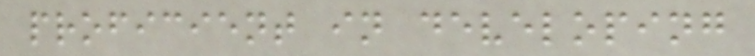proficient in developing
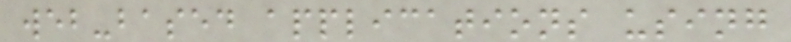web-based applications using
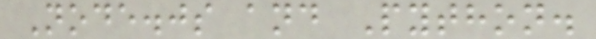Node.js and Python.
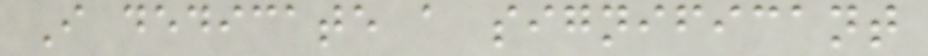I dedicate a significant
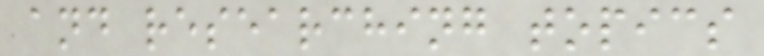and researching topics
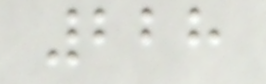228
